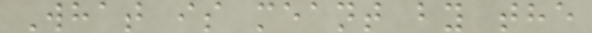What is meant by the
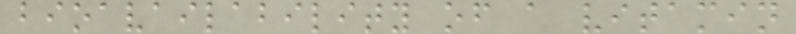bioavailability of a vitamin
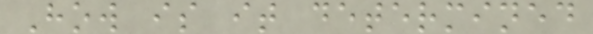How is it determined
